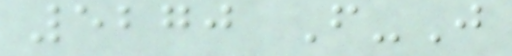5270 F-J
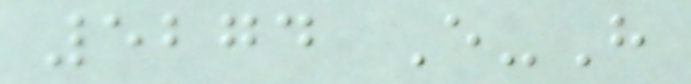5274 E-H
